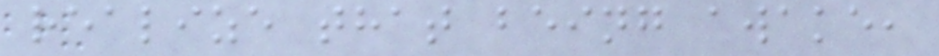realize that being awake,
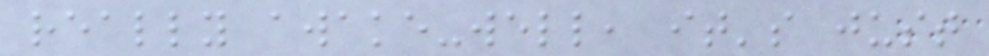really awake-well, it's just
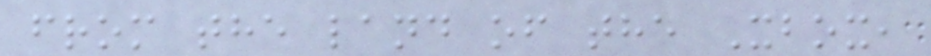from the land of the Xbox,
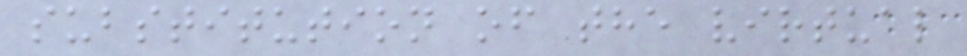substitution of the virtual
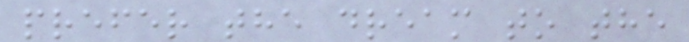prefer the dream to the
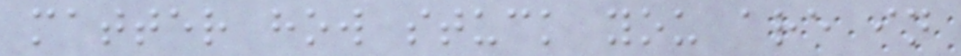matter how stuck you are in
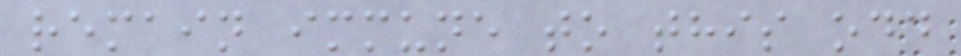remain immune to this odd
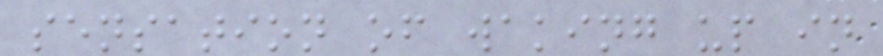sensation of waking up in
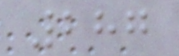287
